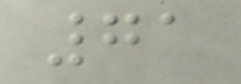71
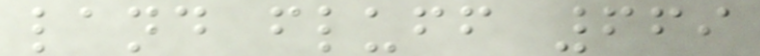land fluff 669
